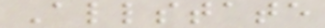Allstate
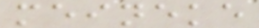meineke
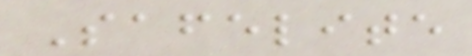Safelite
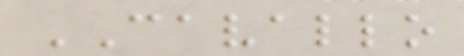CAVALLO
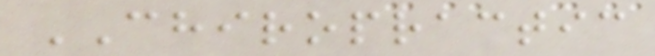CHIROPRACTIC
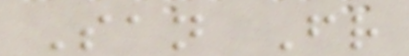San Fr
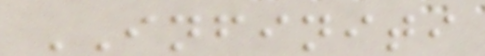INFINITI
